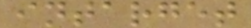intarget
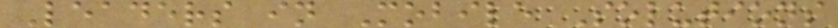Leaders in Mobile Solutions
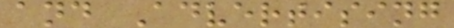and Advertising
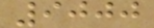9000
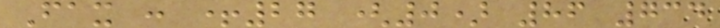Fax : +27 (0) 86 734
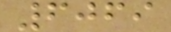6069
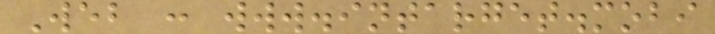Web : www.intarget.mobi
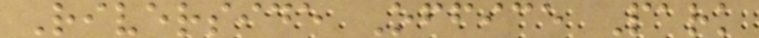Riverside Office Park
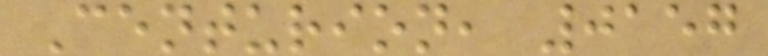Centurion, 0157
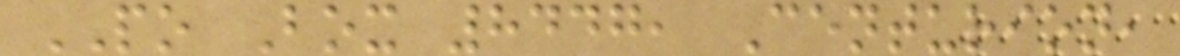PO Box 8447, Centurion,
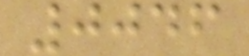0046
